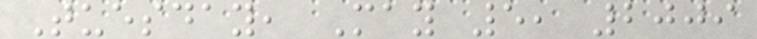Tuesday, May 5, 2009
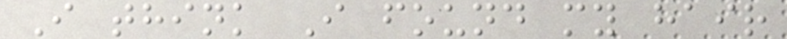I think I found my hair
